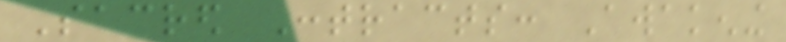Sacred Contracts: Awakening
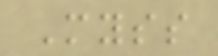Myss
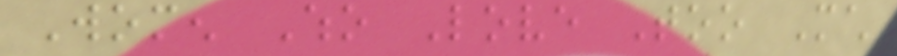Women Who Love Too Much
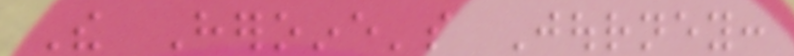The Heroine's Journey:
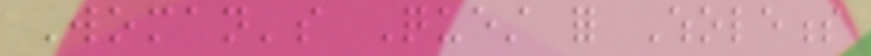Woman's Quest for Wholeness
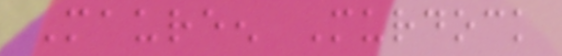Maureen Murdock
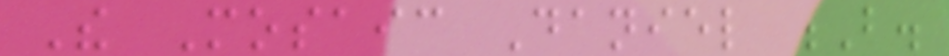The Mosaic Daniel B.
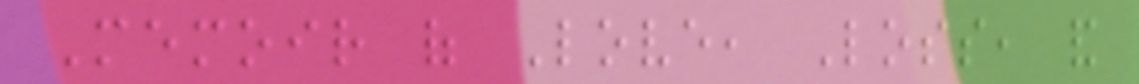Memoir of Love, Loss, and
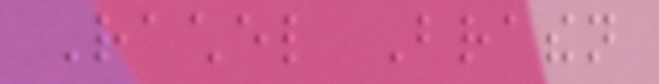Rachel Brathen
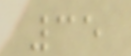35
